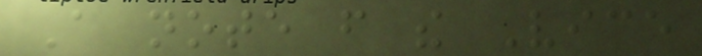A note from the Vice
